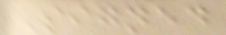Signed
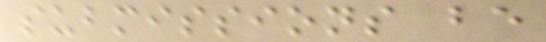submissions be
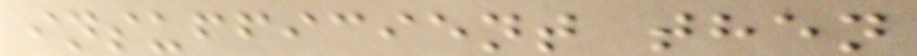insufficient then
